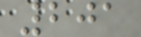201
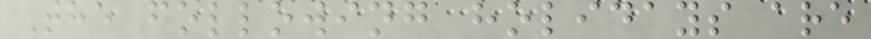The following holidays are
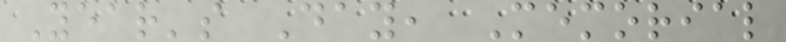Year's Day, Memorial
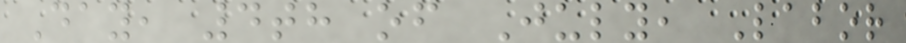Day, 4th of July, Labor
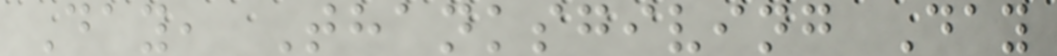Day, Thanksgiving Day
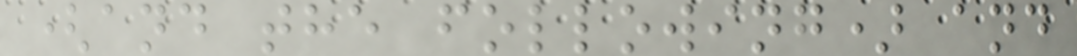(and the following) and
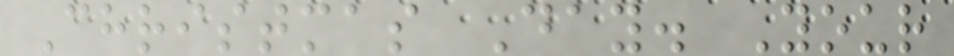Christmas Day. Your
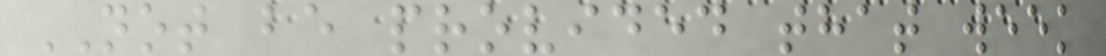NOT be provided that week
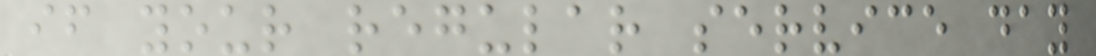if your regular service day
